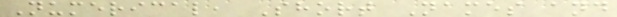Numerical, Short Names and
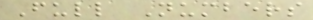Full Numbers
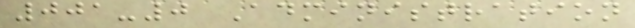001-0 Administration
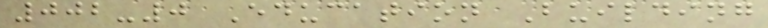002-0 Education Building
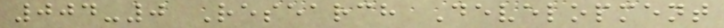004-0 Research Development
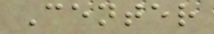Center
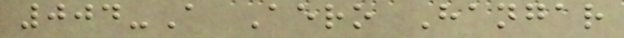004-A Aero Hangar
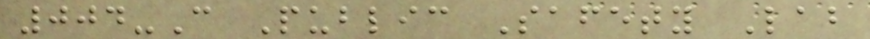004-C Public Safety Lab
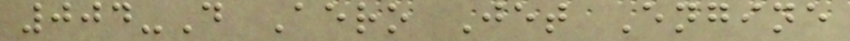004-D Aero Jet Engine
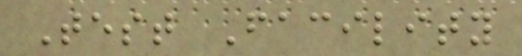Test Facility
